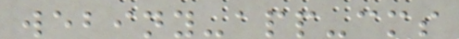webiny-app-cms
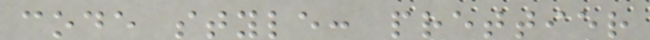code style: prettier
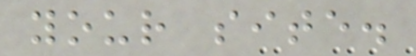your site.
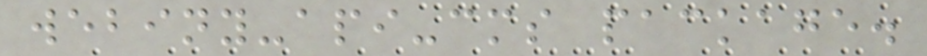webiny-api-cms package.
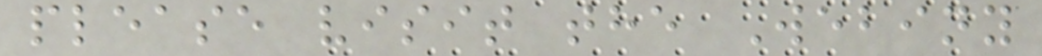please visit the Webiny
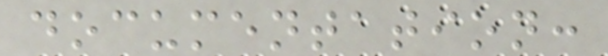documentation:
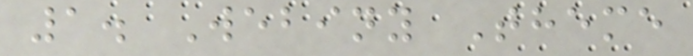1. Webiny Theme
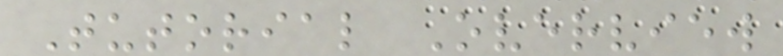Tutorial Overview
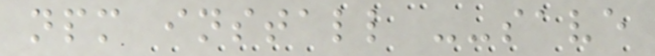npm install --save
